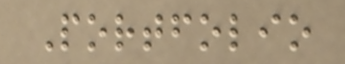Portfolio
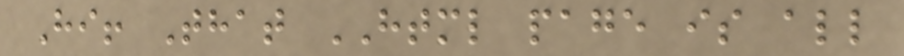Hi! That HTML page is all
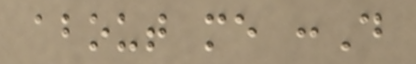about me :D
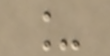_
